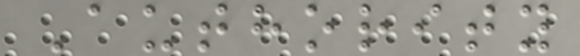Authority
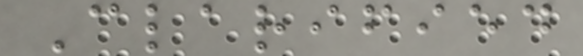Clarified
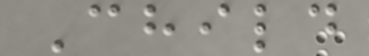Child
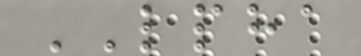LPHA
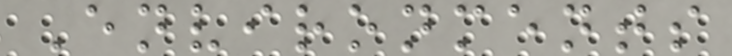Environments
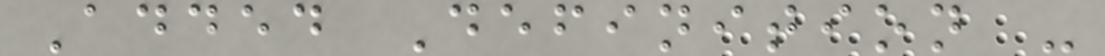Added Definition -
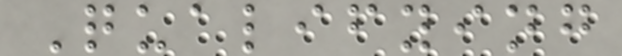Qualifying
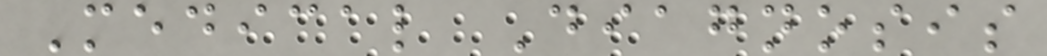Medical Diagnosis
